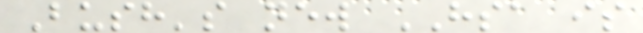Bush's new HSA is
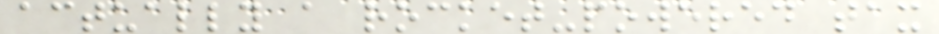actually a rocket-powered tax
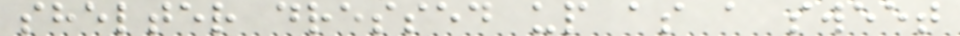shelter dressed up as a sweet
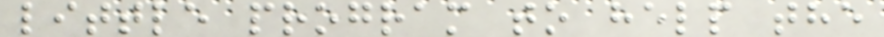little program to help the
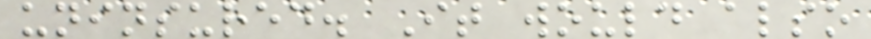uninsured. It would also
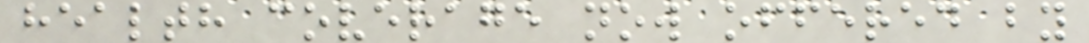health coverage now offered by
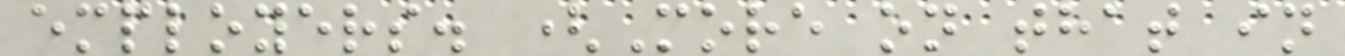employers. (More on that in
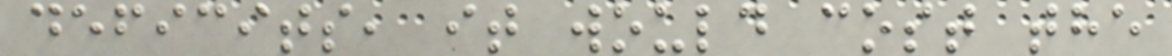deficits, it would cost the
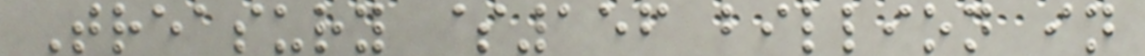Treasury $156 billion in
